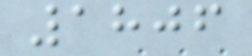1806
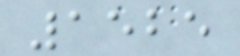1525
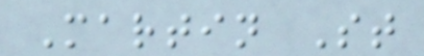Martin St
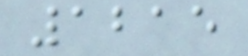1215
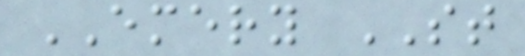EMERY ST
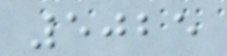5025
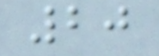20
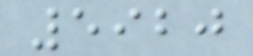5920
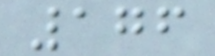176
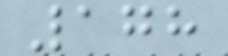178
